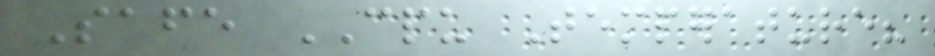Safe CPU Temperature?
